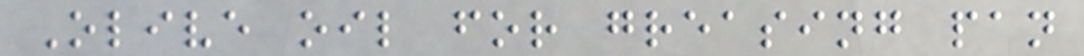Olive oil for greasing pan
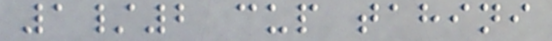1/2 cup tahini
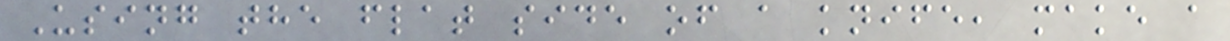Using the flat side of a knife, make a
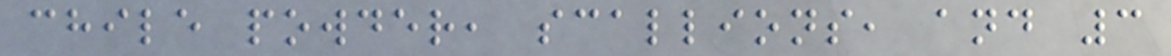chile powder, scallions, and 3
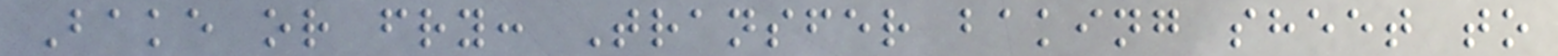Bake or fry: Transfer baking sheet to
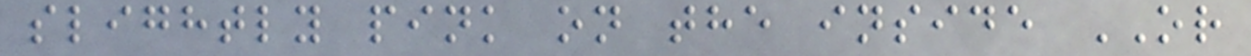slightly pink on the inside OR
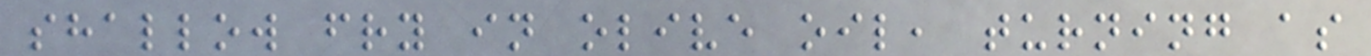shallow fry in olive oil, turning as
